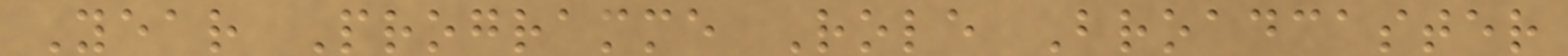Year Programme Role Broadcaster
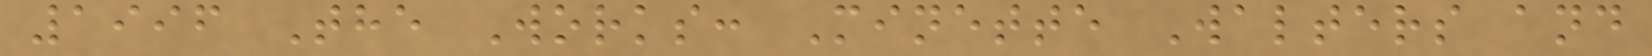1996 The Works: Minette Walters and
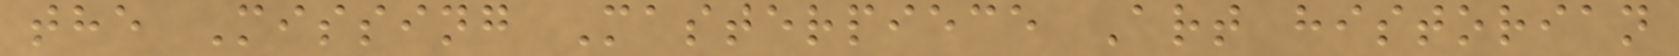the Missing Masterpiece Art historian
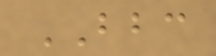BBC
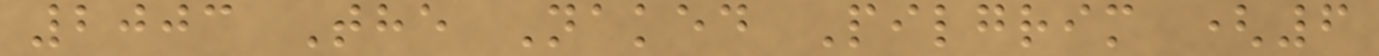2003 The Naked Pilgrim (6
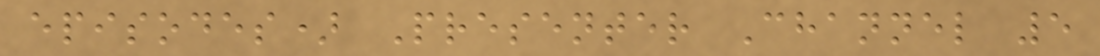episodes) Presenter Channel 5
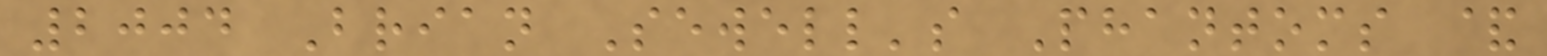2004 Brian Sewell's Phantoms &
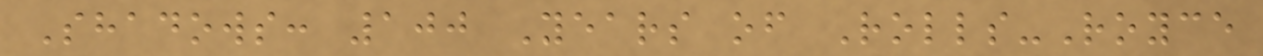Shadows: 100 Years of Rolls-Royce
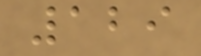129
